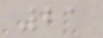21
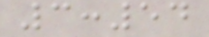3:54
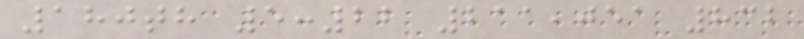180th 5:22 211,051 832
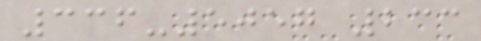336-5057 233
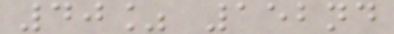40% 152nd
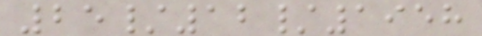25/12/1958
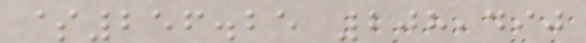$256.25 208,490
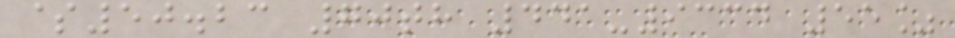$50.23 70th 441-9334 55%
